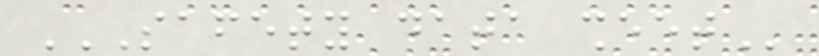SAFETY DATA SHEET
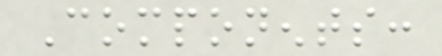Components:
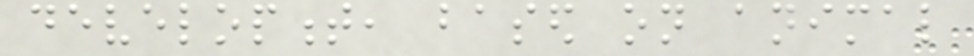development, based on animal
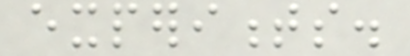experiments.
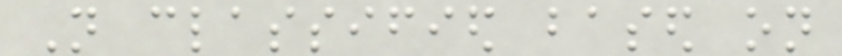Not classified based on
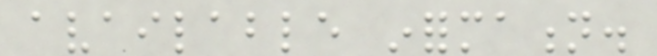available information.
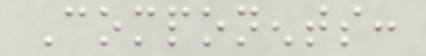Components:
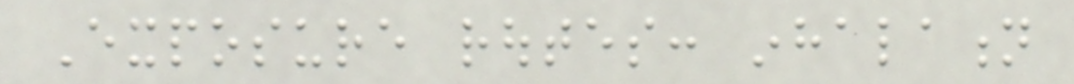Exposure routes: inhalation
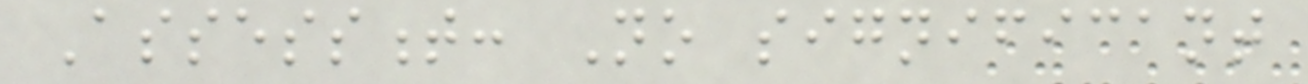Assessment: No significant
